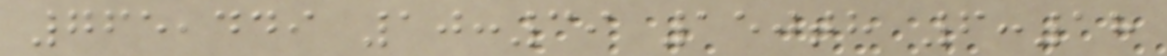765,449 10:39 150th 6:18
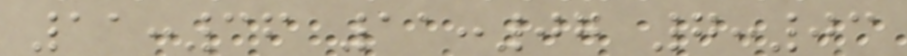11:36 11:07 7:03
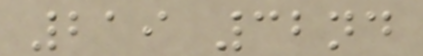219 32nd
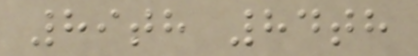89th 84th
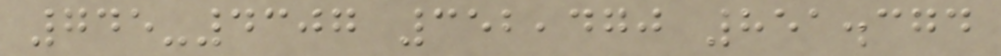745-4307 352,470 851.374
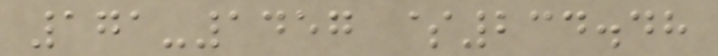171-1457 $234.48
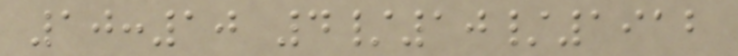10:10 4/10/1912
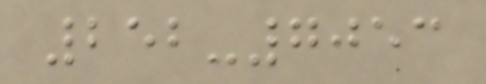252-7053
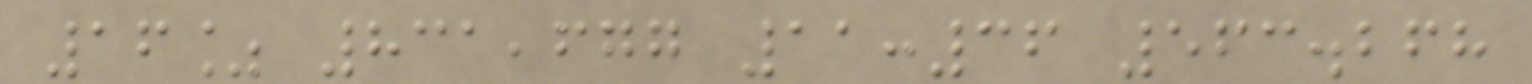16% 831,677 11:36 563.268
